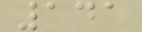141
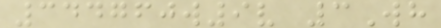344760w9v 3Wh
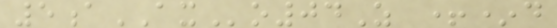5aAXo04Z +*d
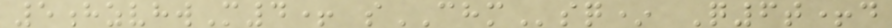5hzvhwM4+ sCHMsq* Q6t+d
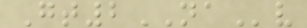Gt2NAv
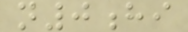n0hi
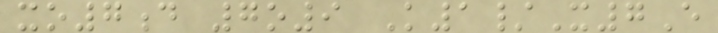xo7d 7o9 K1/X7E
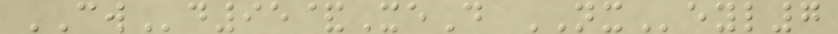CWd95&XeD NXeyl7
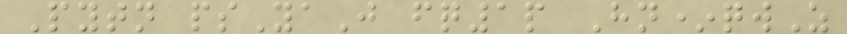Pytn psYaJ fq1p Hn*qwZ
